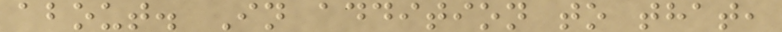about. In addition to that,
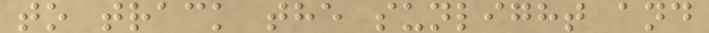to track the sunlight and
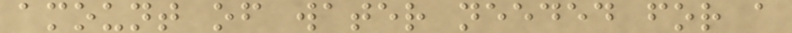amount of water needed for a
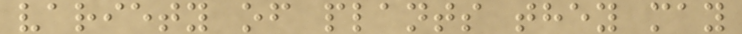variety of plants they may
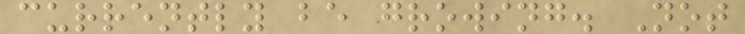currently be growing. Not
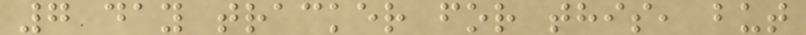7 day tracker for this, but
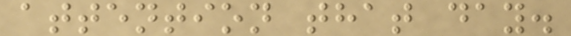attention that day.
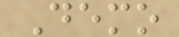Demo
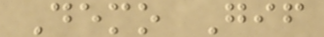Demo Gif
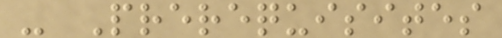- Prerequisites
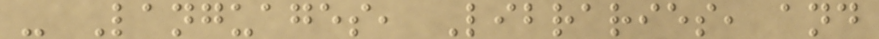- Languages, Libraries, and
